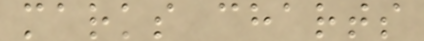marks charts
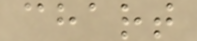chart
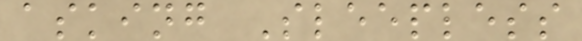asking Sleepless
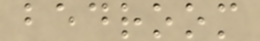bedroom
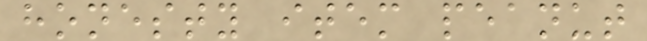honesty item peanut
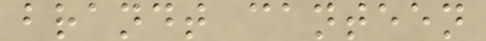brandt canteen
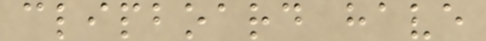clipboard have
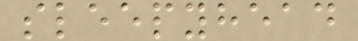sleepyhead
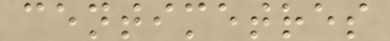centimetres
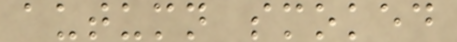autumn smoked
